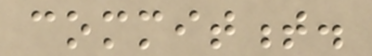commitment.
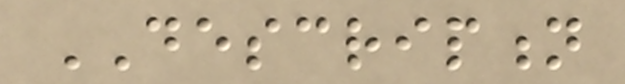DESCRIPTION
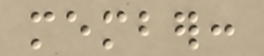member:
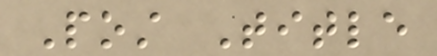Post Title
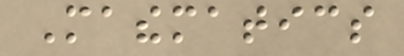Mathematics
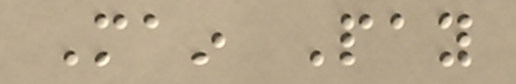Main Pay
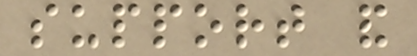support and
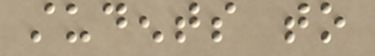students to
